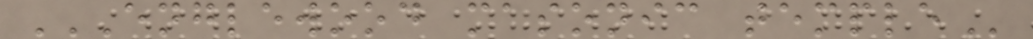ENGLEWOOD MASONIC TEMPLE
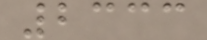2333
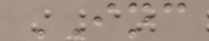INC
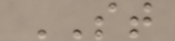ST
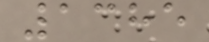1385
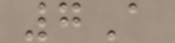7A
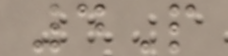4P
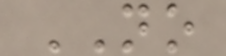NO
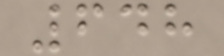648
